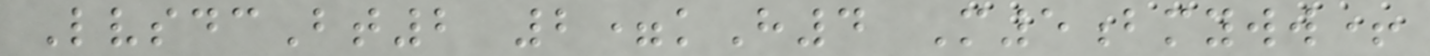LvsdcBt2 2=kH4 M5bmyww+
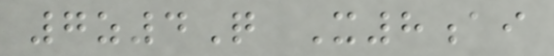7z4Q X8ai
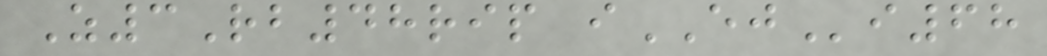Z3Rb48rip iEJi68
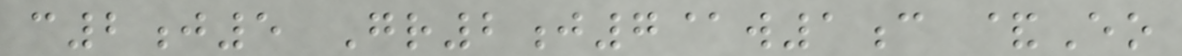c2j5 Gr2j7@w1c &Eo
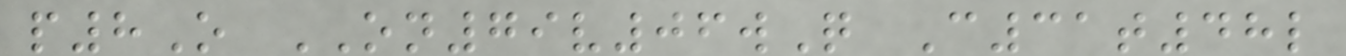p8O ON79v06wQ C31t48l
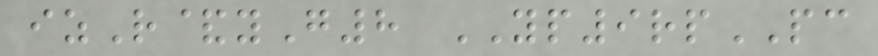izR&yG8 YP9rpPC
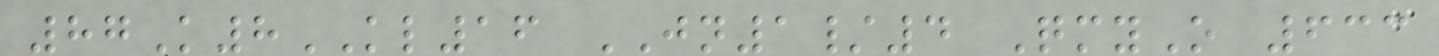87K8KL16 JN1/4 QmyO 633
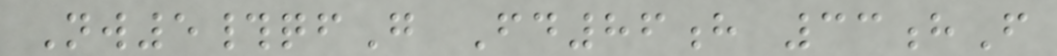Nw5#qfG Fd86h 33hF
